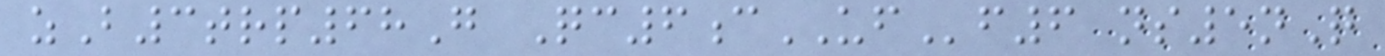zB3trp68G Qc6cUFf6 ns5nQ
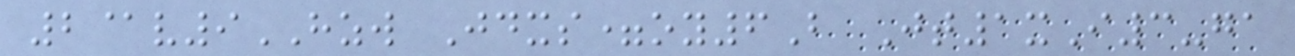2@v9HZW Jdxs=oy6B Jt1xI3-ga
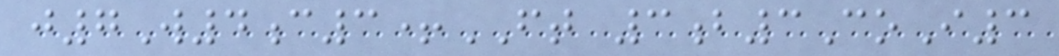j7W4c3+FT 3b3CoI3
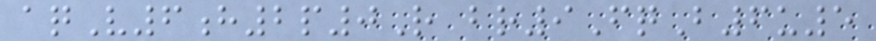aqV6h2p0R br9FqB6u5
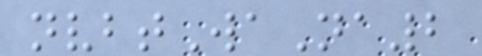nvbtWaNa2
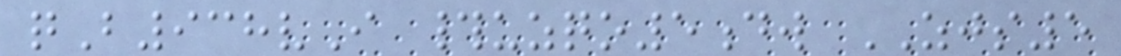qB938vI #uzqo5dw ZJS5
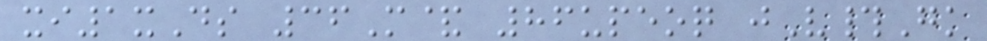xi1xDs 36M& 86upeoq jV#Gk
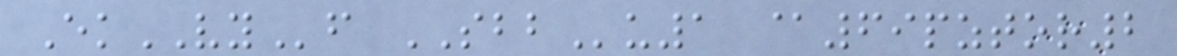EkVYf SBBu1 @69pztor2
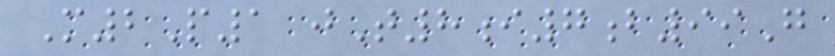M2P1 jT8i7b99G
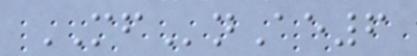MFnAe6
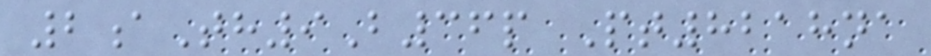2aTh9B36p Pt8218na
